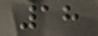18
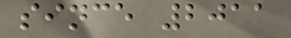since 2011
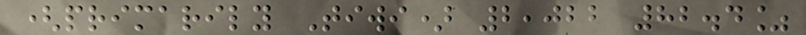(primarily Tiwi) 2,022 82.4%
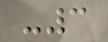-3
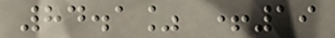84.1% +19
